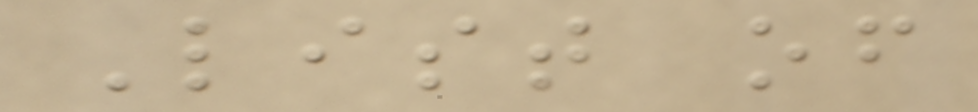List of
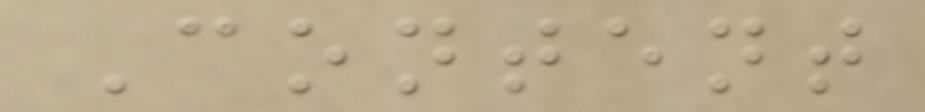Content
